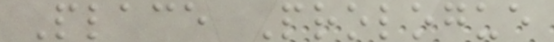Place Prologue
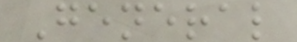General
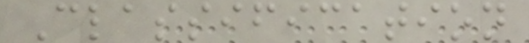Classification
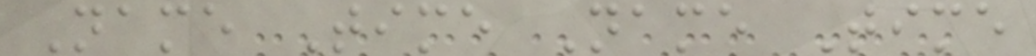Name Time Name Time
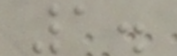1.
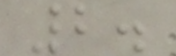2.
